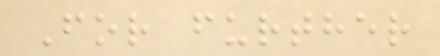For further
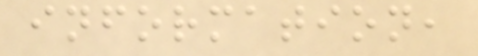information,
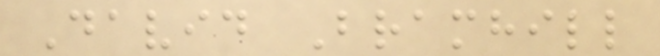David Bramhill
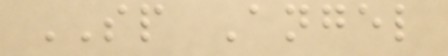SP Angel
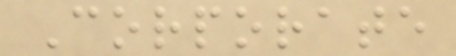Corporate
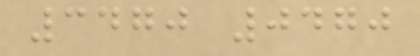3470 0470
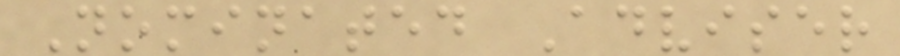Nominated Adviser
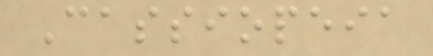Cassiopeia
